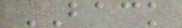BACK
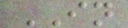IN
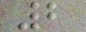2
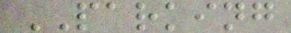PARKING
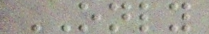ONLY
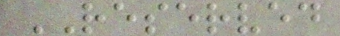RESERVED
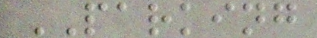PARKING
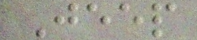Jeep
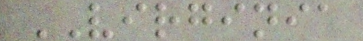VIRGINIA
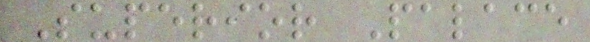Superior Palace
